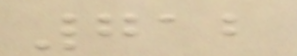712
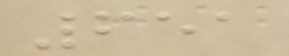651
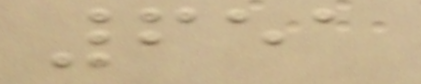651
